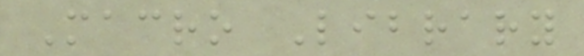Macro Library
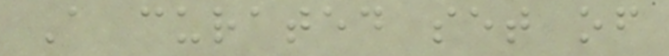A curated set of
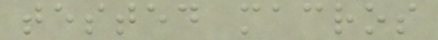tested macros
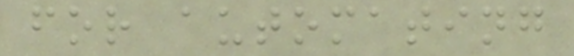for automating
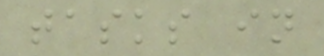tasks in
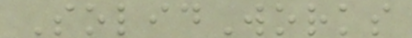SolidWorks
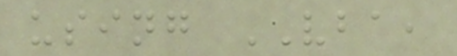using VBA,
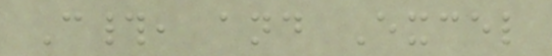C#, and Excel
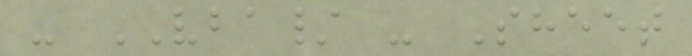- VBA/ - Sheet
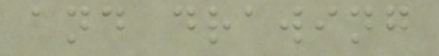and drawing
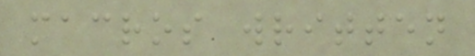macros written
